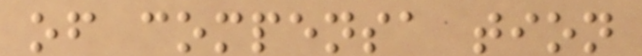of compensa tion
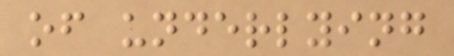of underlying
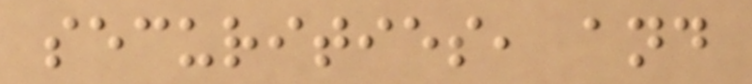securities, and
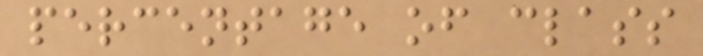percentage of class
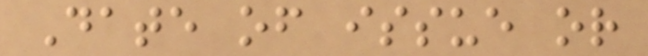Date of issue or
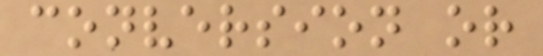conversion or
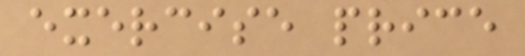exercise price
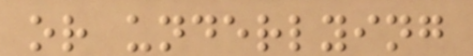or underlying
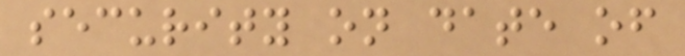security on date of
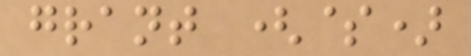grant ($)
